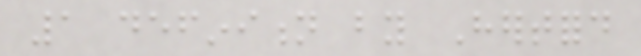1 definition by Hertford
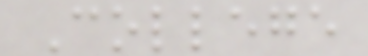College
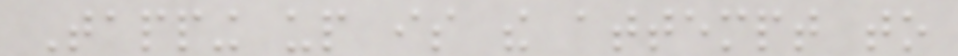Tapping up is the attempt to
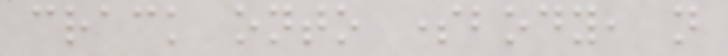crack onto somebody, not
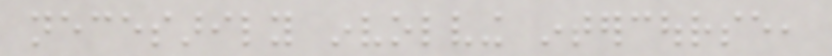necesarily involving intercourse,
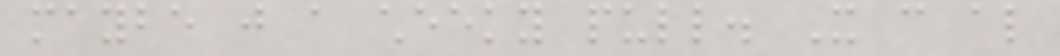maybe just a cheeky pull. It can also
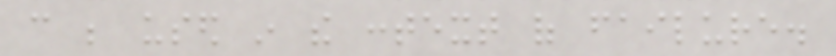can be used in the context of failure.
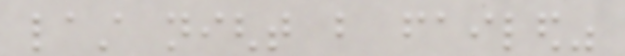last night but failed"
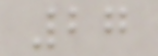27
